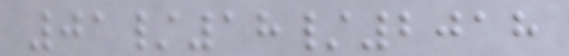01/18/2018
